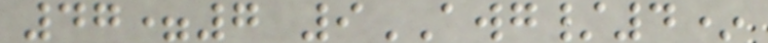47=7 9AWG/4*
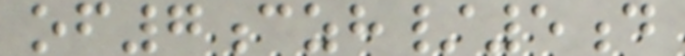of7czh/5d
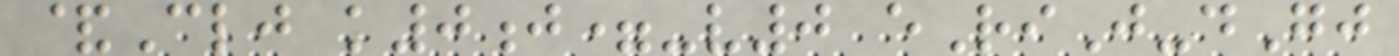&Clj k0j=-v0 eRiJ-dGj
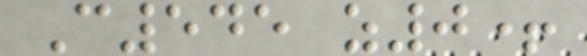C545 z0+
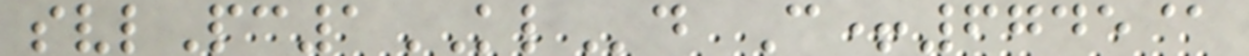svlPc1KLd C+6745@
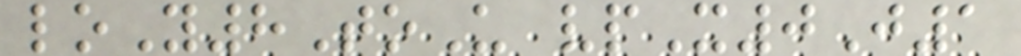loY8ToU vpX0J1
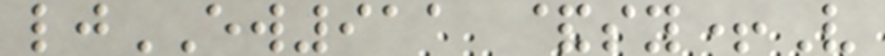ljEW911 &sy+V
